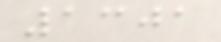1301
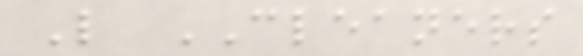L CLEANERS
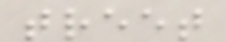treet
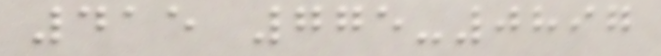415 775-0897
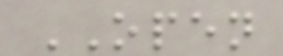OPEN
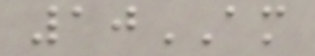10AM
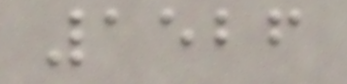1526
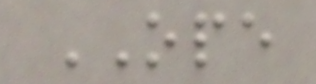OPE
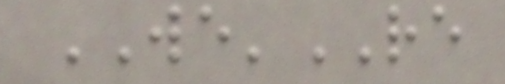WE'RE
